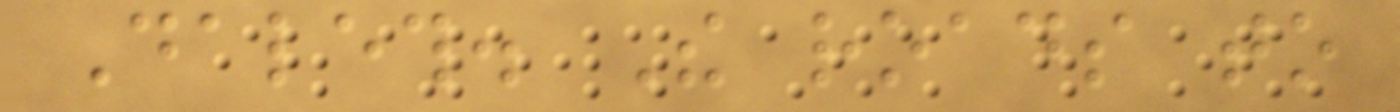Daleth. The roads to
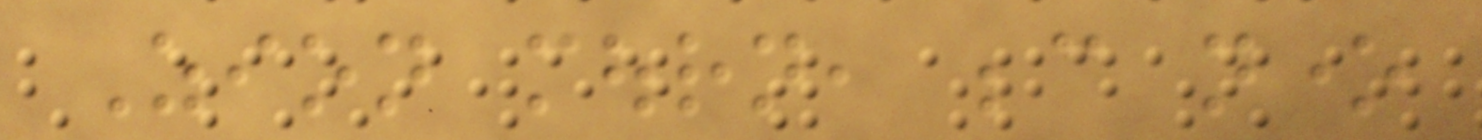Zion mourn, because none
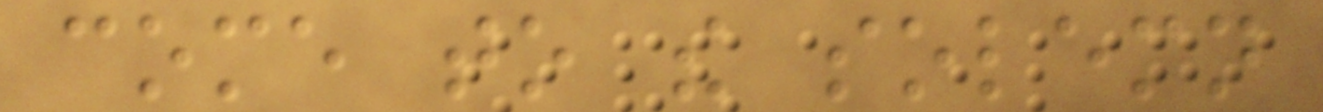come to the solemn
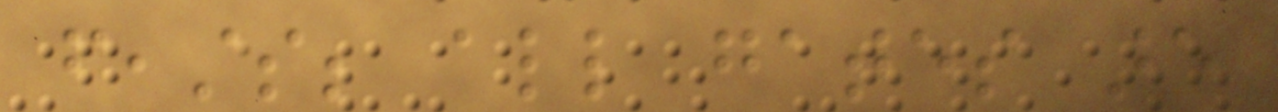feasts; all gates are
